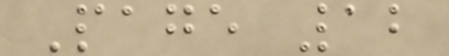Page 12
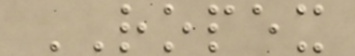ROPEX
